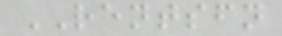RENTSFN
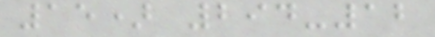15) 294-12
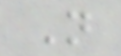N
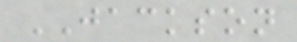JACKSON
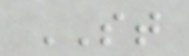ST
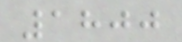1800
